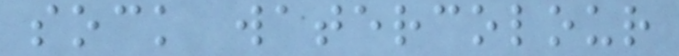sock watercolour
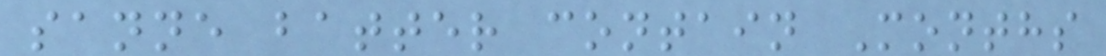sanne batter contain Months
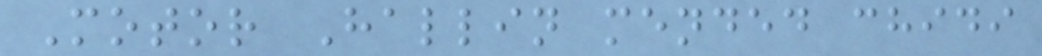Motor Hallin mended chidi
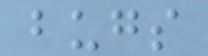bugs
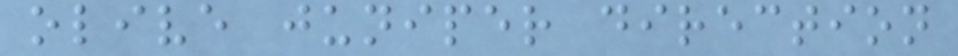olive juniper direction
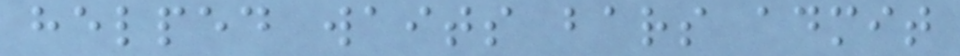helped waits bars admit
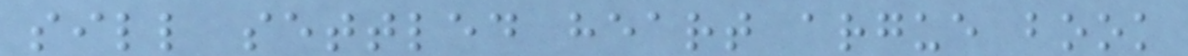sill settled heart argue book
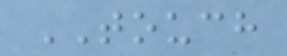TOUCH
